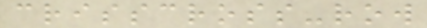crisscross-row
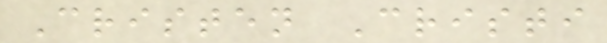Cristen Cristi
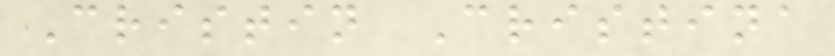Cristin Cristina
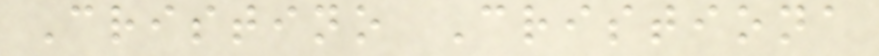Cristino Cristiona
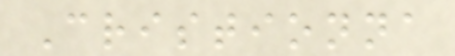Cristionna
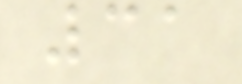31
